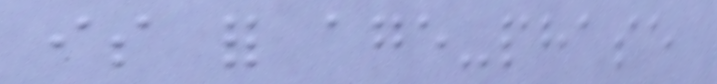is for age-phase
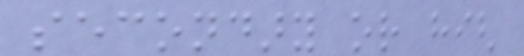secondary or high
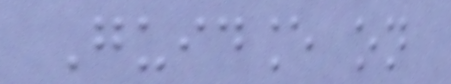Guidance on
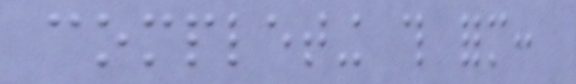completing this form:
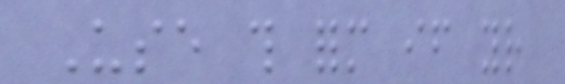Use this form if your
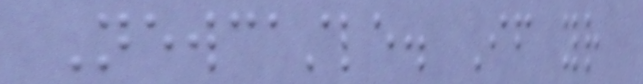Newcastle. If your
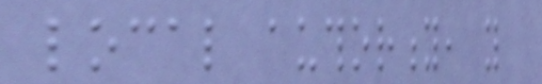local authority, you
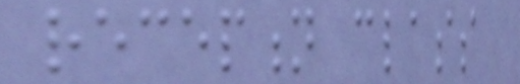reception class
